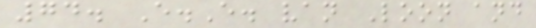74. E.E. van Loon and
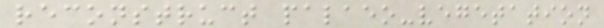reconstruct palaeo-vegetation
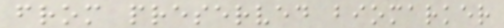from preserved biomarker
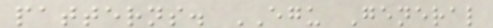patterns. EGU General
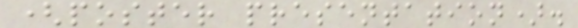(poster presentation).
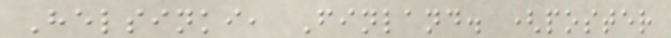Helsinki, Finland. (poster
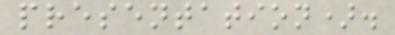presentation).
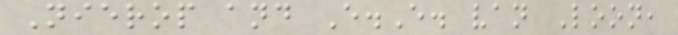Nierop and E.E. van Loon,
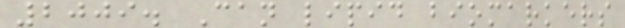2009. Can lipid biomarkers
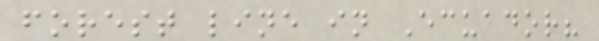forest line in Ecuador?
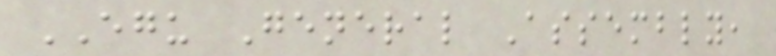EGU General Assembly,
